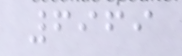6969
